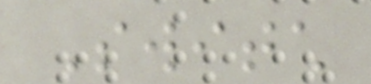Switch
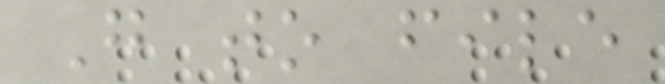Go to file
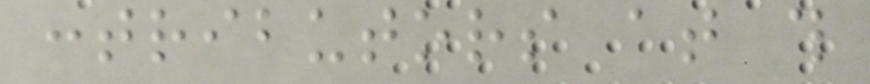contributors at this
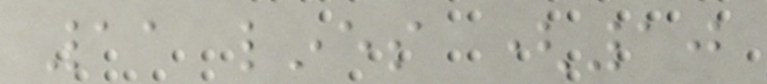11 lines (10
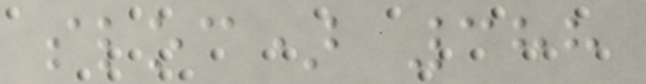sloc) 388
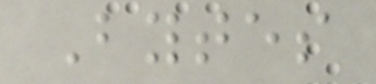Bytes
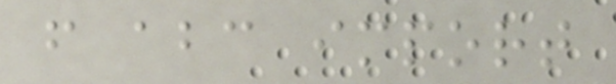from abc import
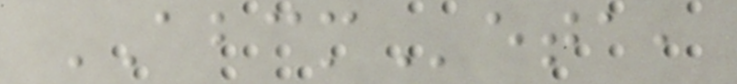ABCMeta,
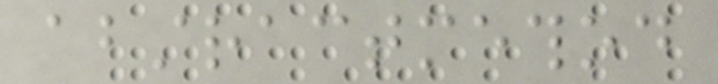abstractmethod
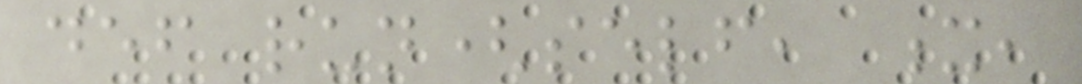def run(self, x,
